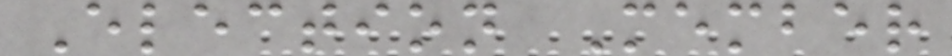Election Member
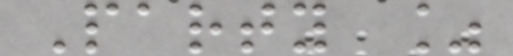Party %
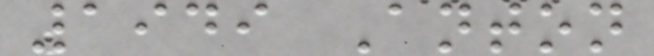1949 Anton
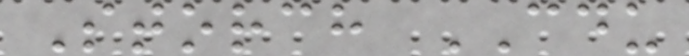Storch CDU
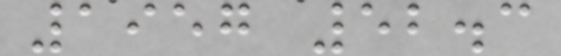1957 52.3
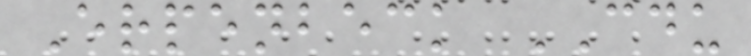Erpenbeck CDU
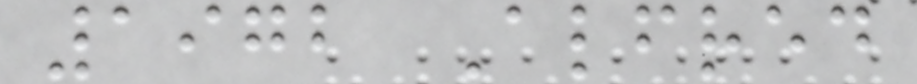1972 Alfred
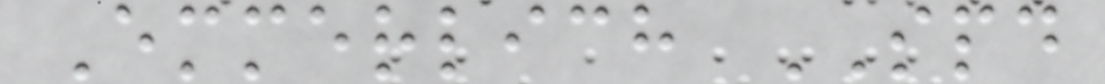Emmerlich SPD
